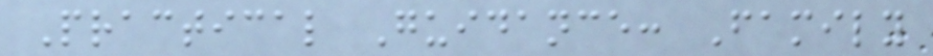Practical Guidance: Family
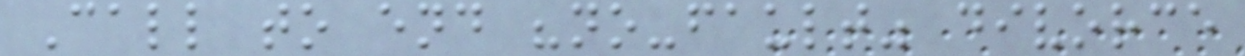Call to end "no-fault" divorce
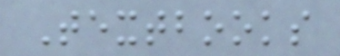Textbooks
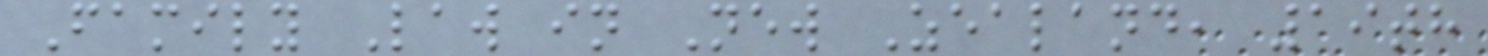Family Law in New Zealand, 19th
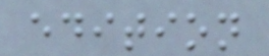edition
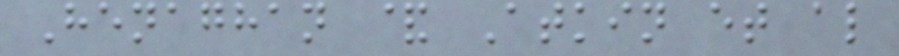Henaghan & Atkin et al
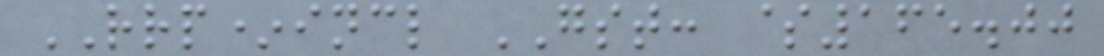RRP*incl GST: $165.00
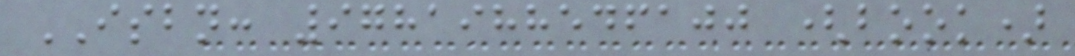ISBN: 9781988546100 (book)
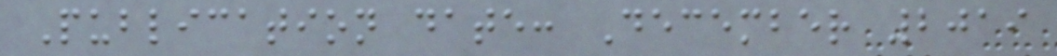Publication date: December 2019
